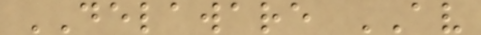DELAWARE AV
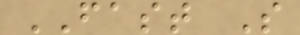FAST S
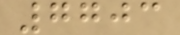7703
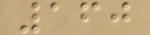160
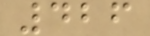426
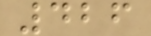426
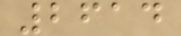2614
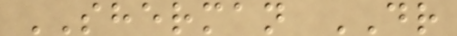SHERMAN DR
